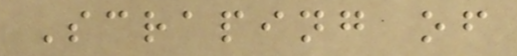Scraping of
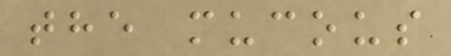the mucous
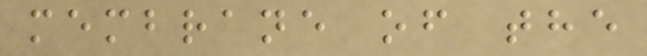membrane of the
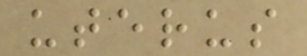uterus
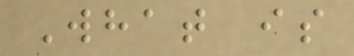What is
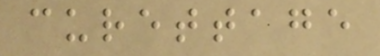curettage
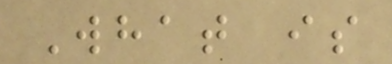What is
